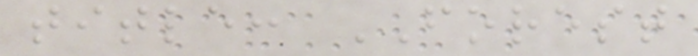title: FOREST
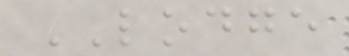LODGE
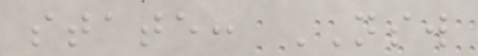state: NSW
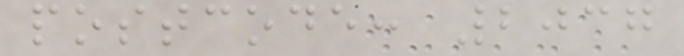postcode: 2037
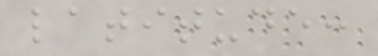latitude:
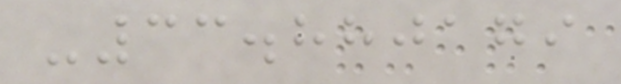-33.880179
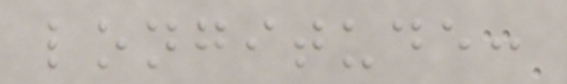longitude:
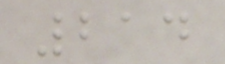214
